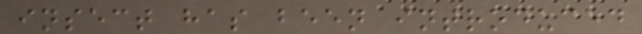insect has been introduced
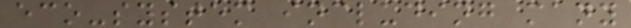eco-system including many
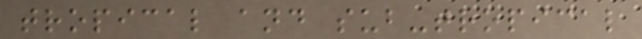tropical and sub-tropical
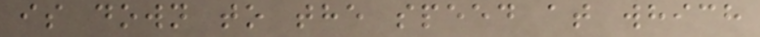is down to the speed at which
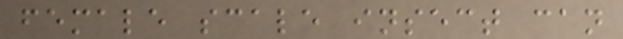female scale insect can
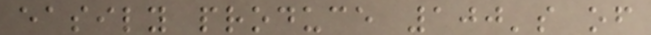easily produce 100's of
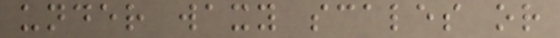under waxy scales or
